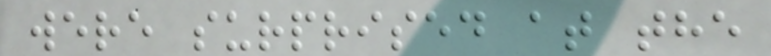were surprised at the
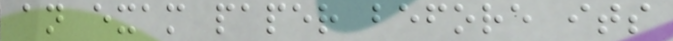an exam paper before its
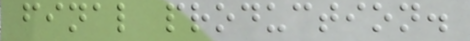final production.
